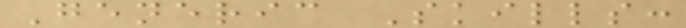Generic Skills:
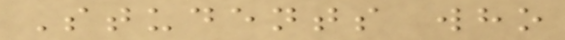Students who
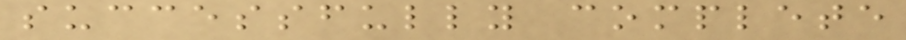successfully complete
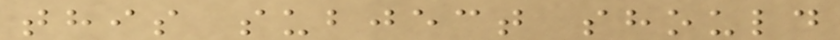this subject should
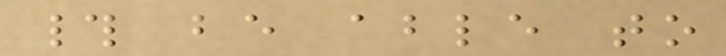# be able to
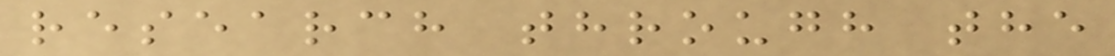research through the
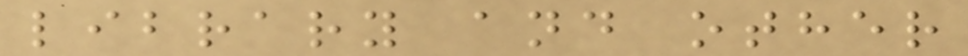library and other
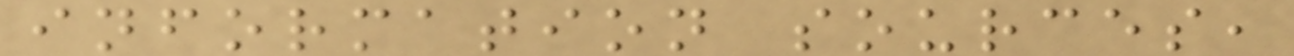information sources,
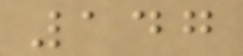147
